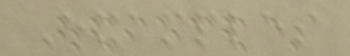Examples
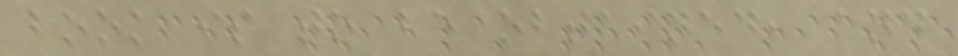book is to be obtained, and
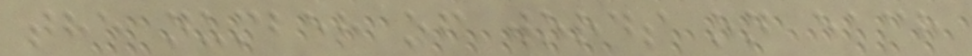the number of words on each
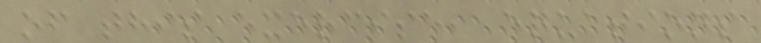of this exercise, equations
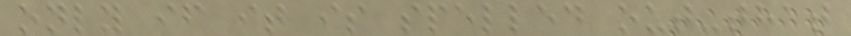only if it is spelled out-that
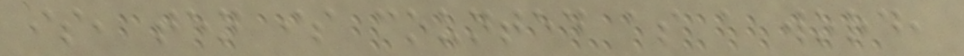is, ten is counted as a word,
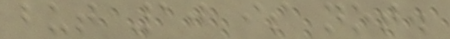but 10 is not.
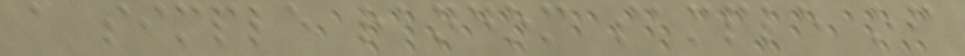a simple random sample of
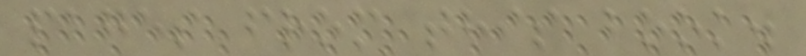pages from this book.
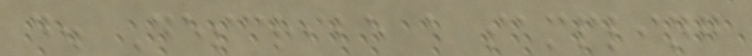d. Describe a sampling
